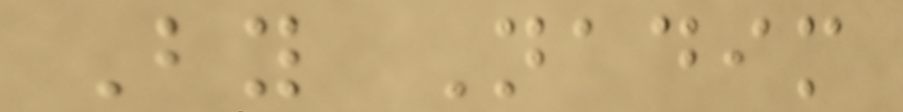By Nadim
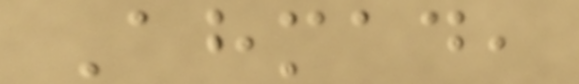Ahmad,
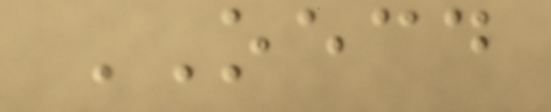OECD
